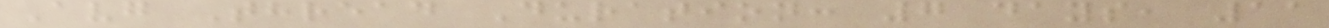Avg Thread Duration: 7 days, 11
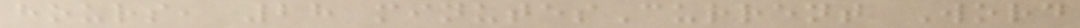hours, 28 minutesCurrent Word
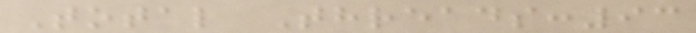Total Threads:93
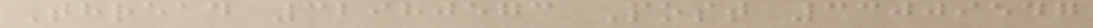Thread 32980573 Post 33009547
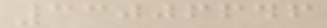33006646
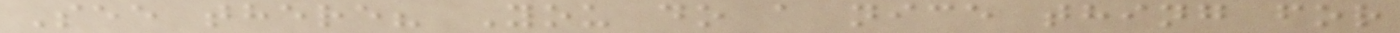See there? You do a nice thing for
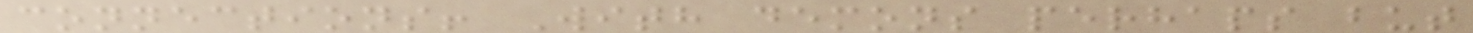connections! With demons perhaps but
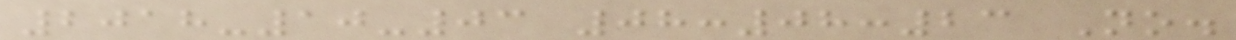2018-10-03 08:08:23 No.
